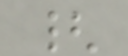{
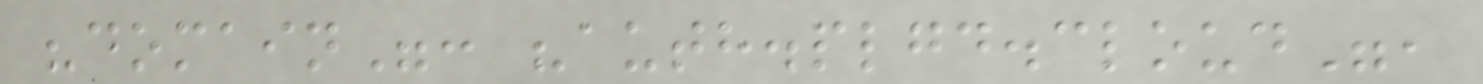"domain": "auth.plgd.cloud",
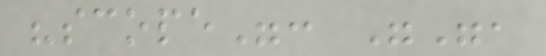"scope": "",
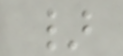}
